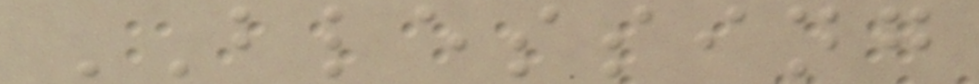BLESSING
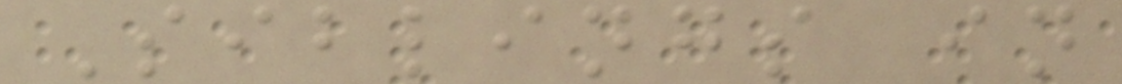Siblings in
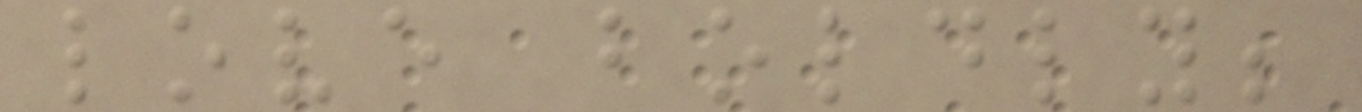love boldly;
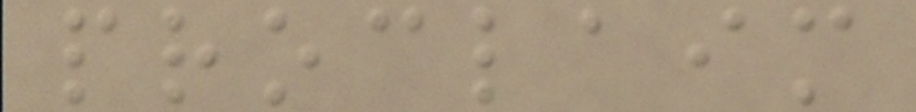proclaim
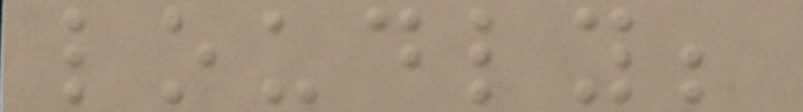loudly;
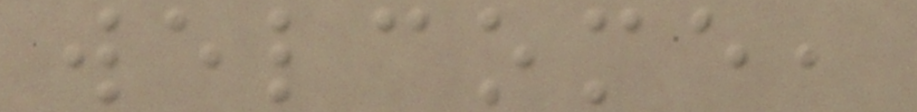welcome,
